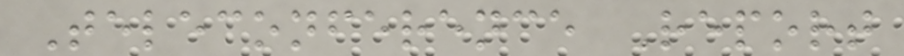Teleconference Report
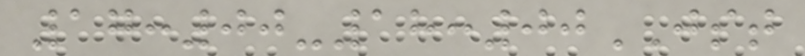17:00-18:00JST
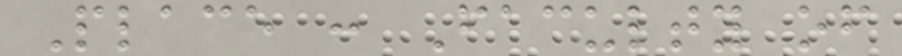Place : Faculty of
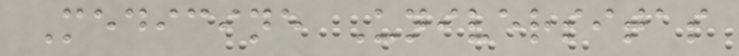Medicine Universitas
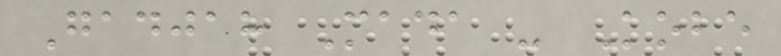Gadjah Mada - Kobe
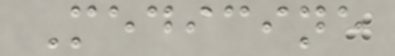Medicine
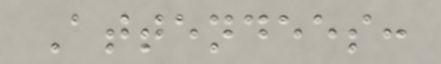Attendees:
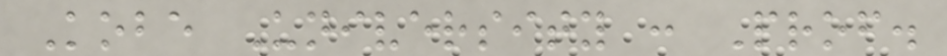Kobe University : Prof.
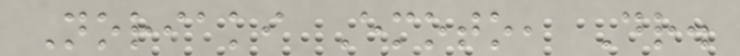Noriaki Emoto, Dr.
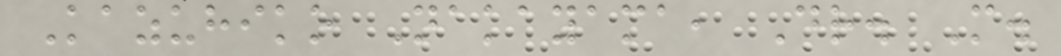Kazuhiko Nakayama, Dr. M.
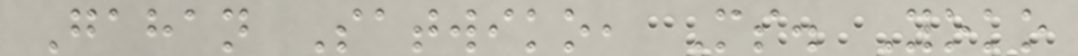Gahan Satwiko, Ms. Yoko
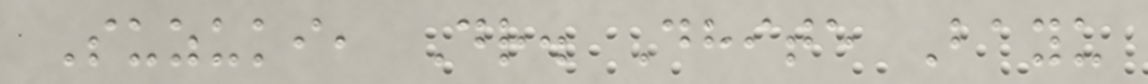Suzuki, Dr. Dhite Bayu
